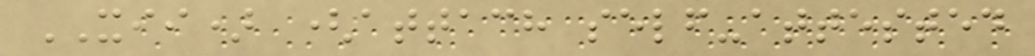XII) (attach self-attested
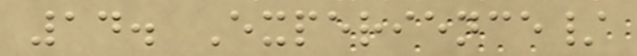14. Experience/
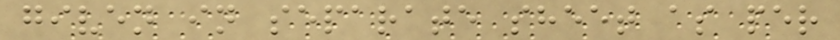given in separate sheet as per
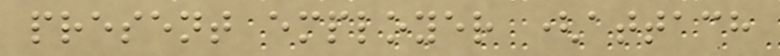present employer (attach
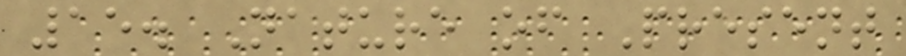15. Nature of Present
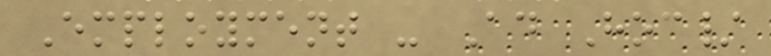Employment - Ad Hoc/
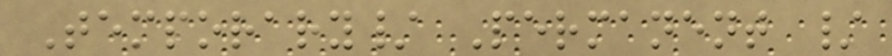Temporary/ Permanent /
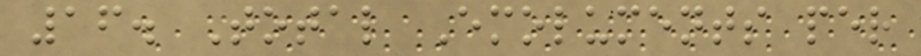16. Total Emoluments per
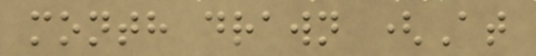month drawn (At
